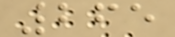265
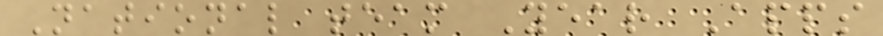National team Year Apps
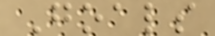Goals
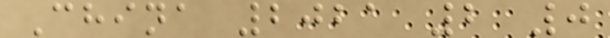China 2021 2 0
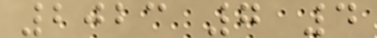2023 7 4
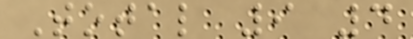Total 9 4
